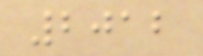2012
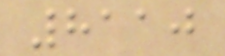8110
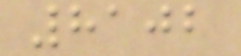8102
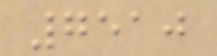7510
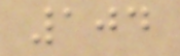104
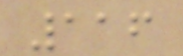116
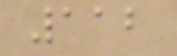112
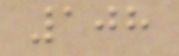108
